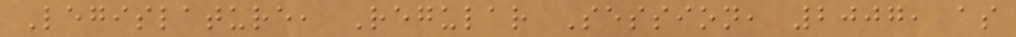Legislature, Regular Session, 2007, as
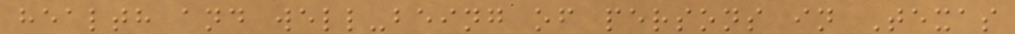health and well-being of persons in Texas
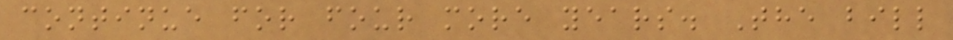continue for four more years. The bill
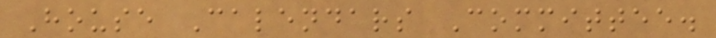House Calendars Committee.
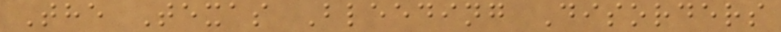The Texas Bleeding Disorders
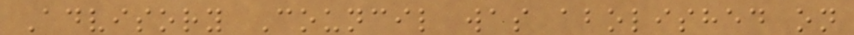Advisory Council was abolished on
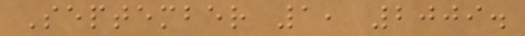September 1, 2009.
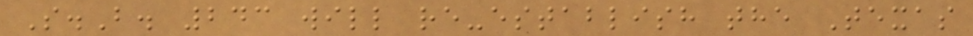S.B. 243 will re-establish the Texas
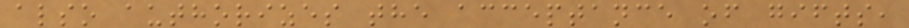also authorizes the acceptance of gifts,
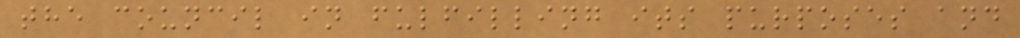the council in fulfilling its purposes and
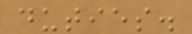duties.
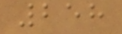258
